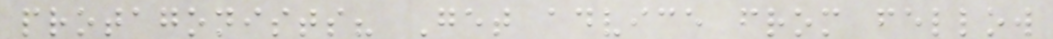protagonists? Get advice from fellow
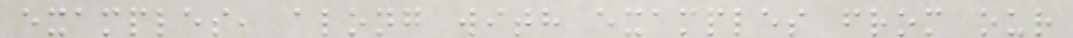examples, along with examples from our
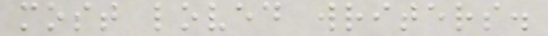most loved writers.
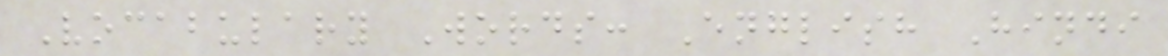Vocabulary Words: English Hindi
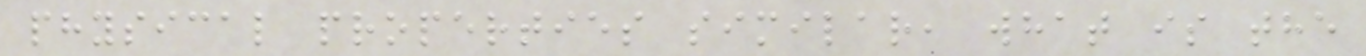physical properties similar, what is the
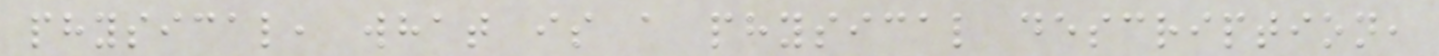physical, what is a physical description,
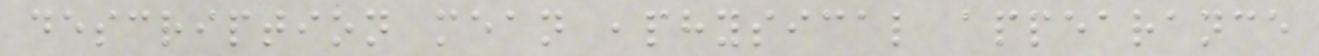description mean ,physical appearance
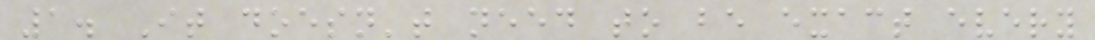1. It doesn't need to be exact every
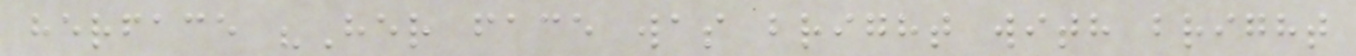herface "Her face was bright with bright
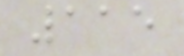115
